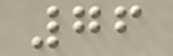76
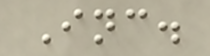Inc.
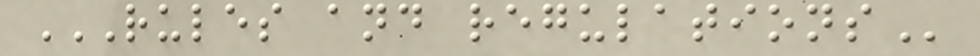RULES AND REGULATIONS
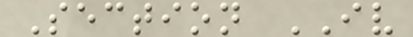Section IV
